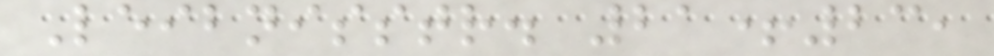Leibnisstr. 21+23,
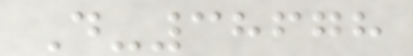D-38678
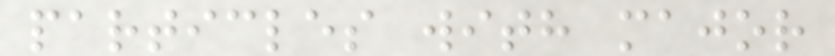particles with major
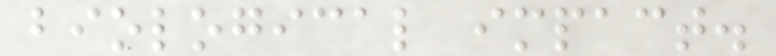biological impact.
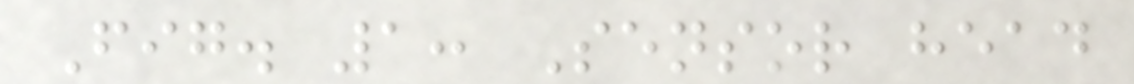Fig. 1: Sensor head
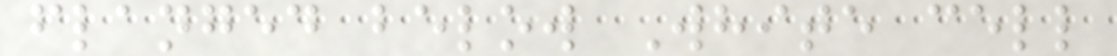flanged below White cell
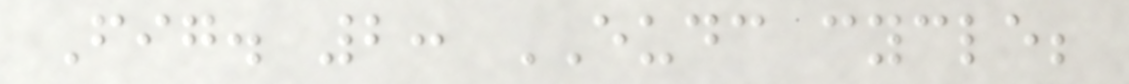Fig. 2: EUDC cycle;
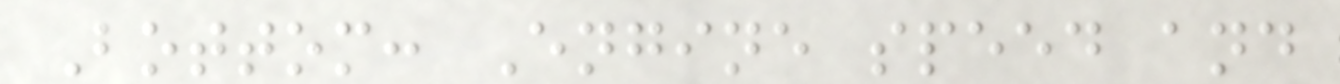Bottom: Engine speed and
